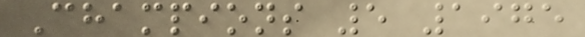Champions 5 1975
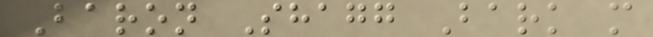Baron Shagg Bark m
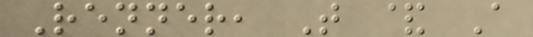Renner, T & A
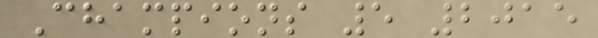Champions 5 2015
